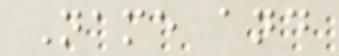Name and
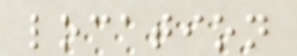location
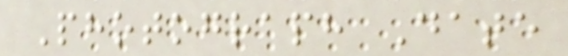Photograph Date
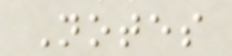Notes
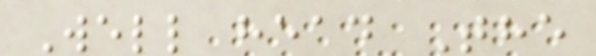Well head The
